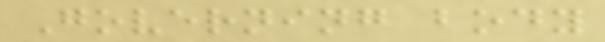Governing body
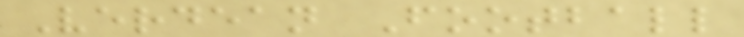Verdean Football
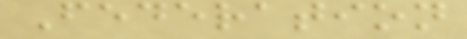Federation
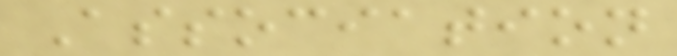Association
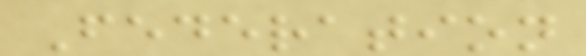Federation
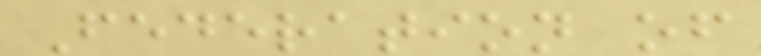Federation of
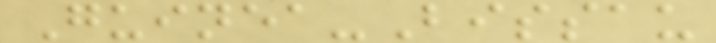Guinea-Bissau
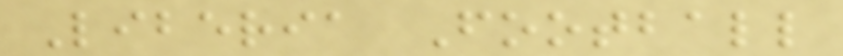Liberia Football
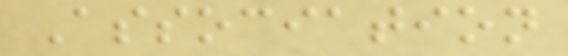Association
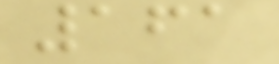161
